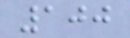100
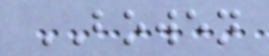BOWEN
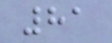81
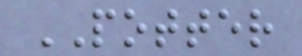POTTER
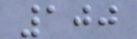100
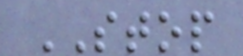STOP
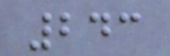243
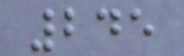245
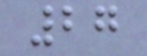27
